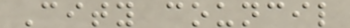City council
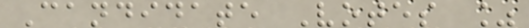Candidate Votes %
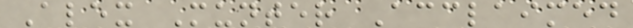Alex Munter Acclaimed
